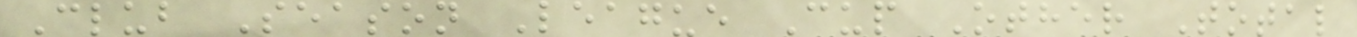Club Season League Cup Other Total
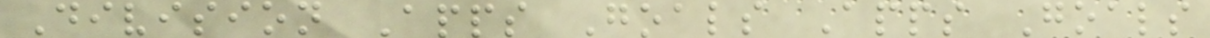Division Apps Goals Apps Goals
